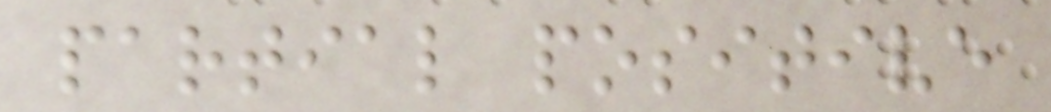partial positive
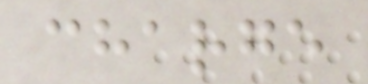charge
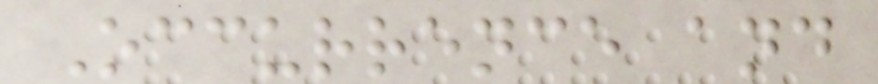Occurrence and
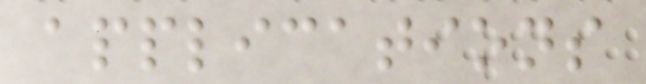applications
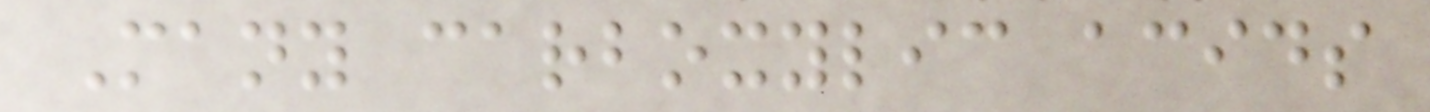Many carboxylic acids
